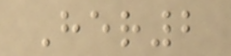Her2
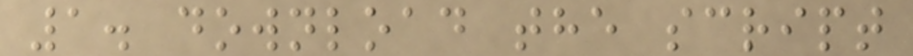1. download the script
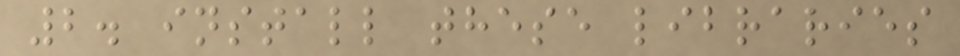2. install these libraries
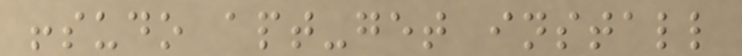!sudo apt-get install
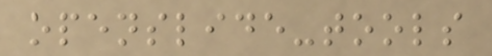openslide-tools
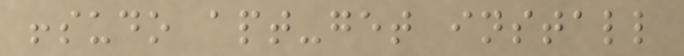!sudo apt-get install
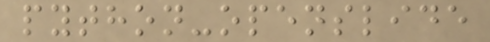python-openslide
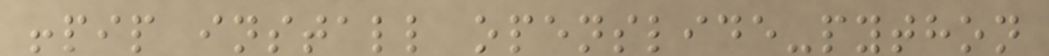!pip install openslide-python
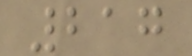217
